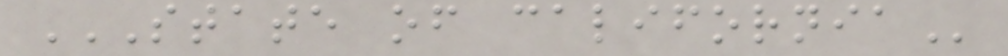STATE OF CALIFORNIA
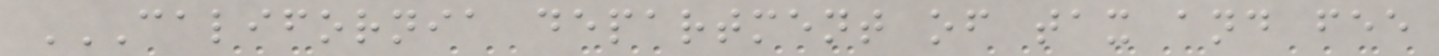CALIFORNIA DEPARTMENT OF TAX AND FEE
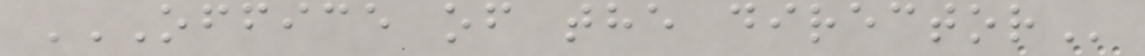OFFICE OF THE DIRECTOR
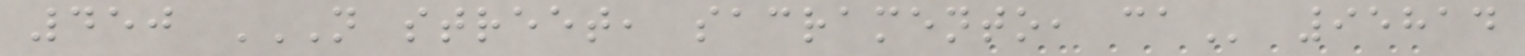450 N STREET, SACRAMENTO, CA 95814
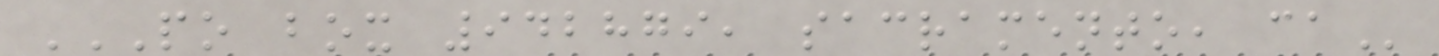PO BOX 942879, SACRAMENTO, CA
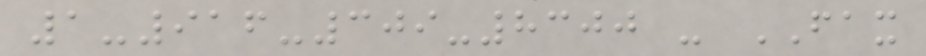1-916-309-8300 - FAX
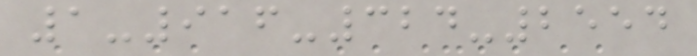1-916-324-2554
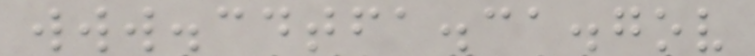www.cdtfa.ca.gov
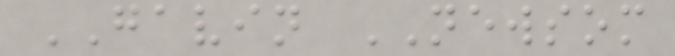GAVIN NEWSOM
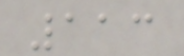113
